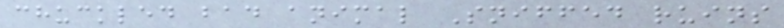chuckled bad animal Sniffed ruins
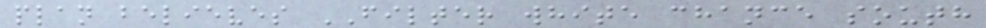plan believes FILTER white chance south
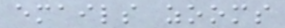emails zooms
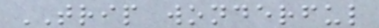TRIP wonderful
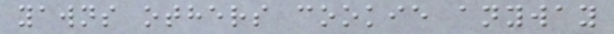yawns others cookie anyway
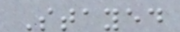Stayed
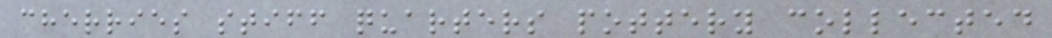cherries stiff quarters pottery collected
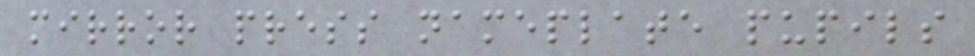mirror press nameplate pupils
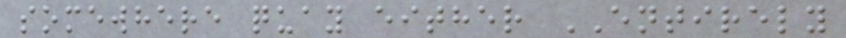somewhere quay either ENTIRELY
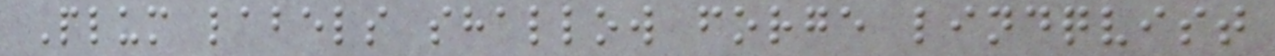Plum labels shallow forge lindqvist
